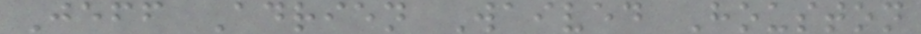Jeff Adrien Waived Houston
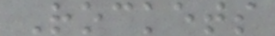Rockets
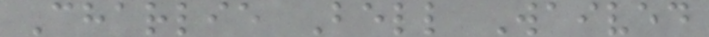Charlie Bell Waived
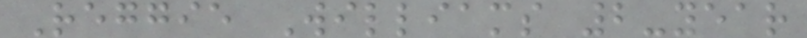Reggie Williams 2-year
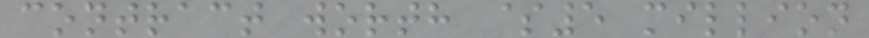contract worth $5 million
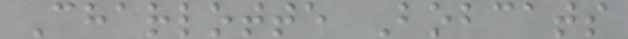Charlotte Bobcats
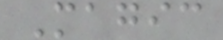Magic
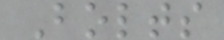Bolts
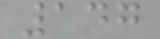147
